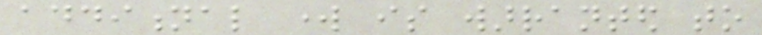additional work is warranted to
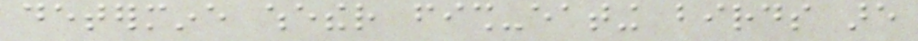determine whether fish-eating birds are
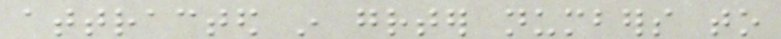attracted in greater numbers to
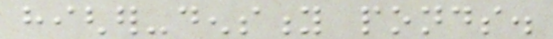higher-density ponds.
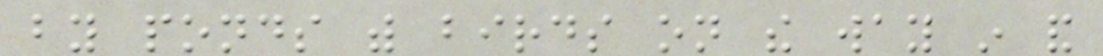by ponds with birds on the way in and
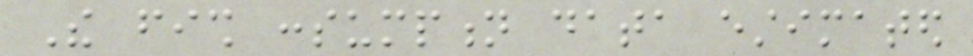The fish consumption data estimated
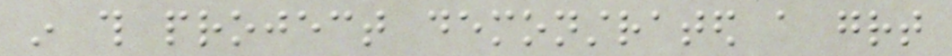in this project demonstrated a great
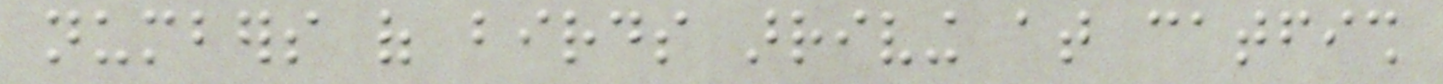numbers of birds arriving at catfish
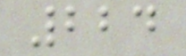224
